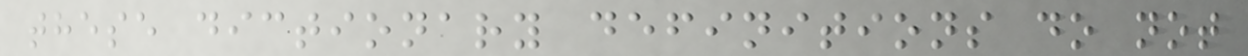these dictionary definitions do not
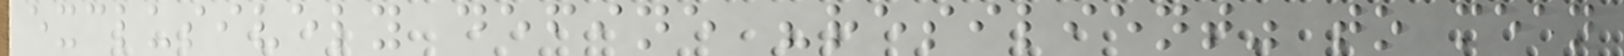exclusively define "resilient" to mean
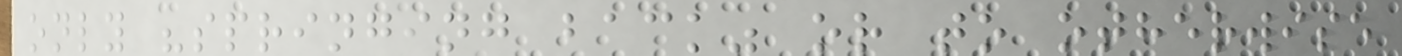only "springing back" or to otherwise
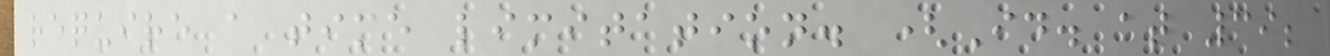require a time limitation. (Id. at 39;
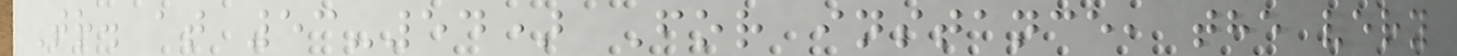Tr. at 53-54) For instance, the very
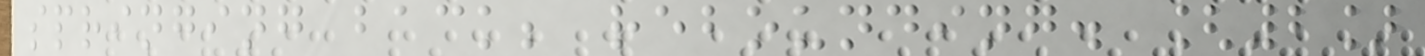springing back; rebounding. [2]
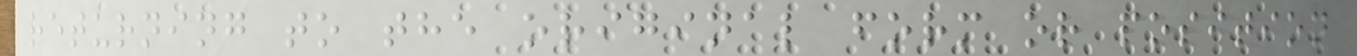returning to the original form or position
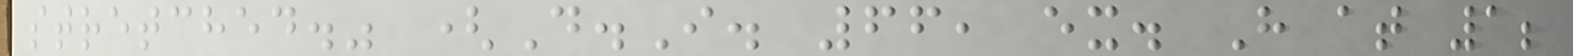stretched." (D.I. 66, ex. H at 1;
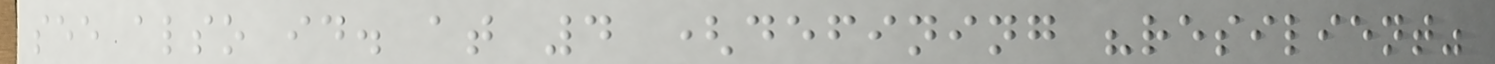see also id. at 4 (defining "resilient"
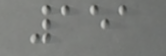151
